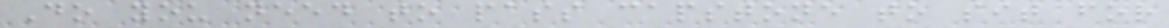Do you need to pass capstone to sit for
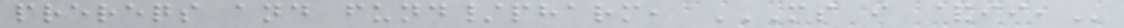prereqs and fund/pharm, MS I &II,
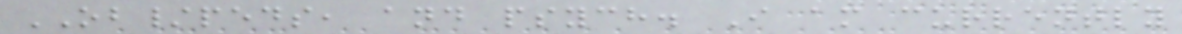OB/peds, and psych. I am currently
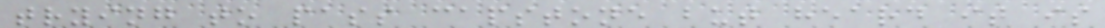trying to pass capstone but heard it is
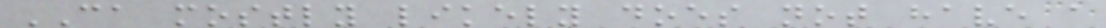CA mostly likely does not have a
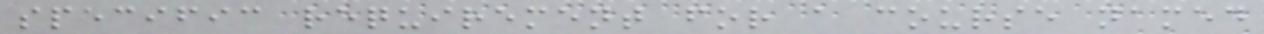specific requirement for a course named
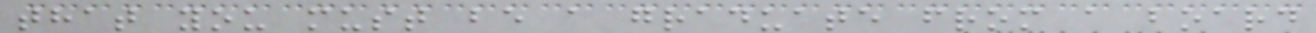that you must be a graduate from a board
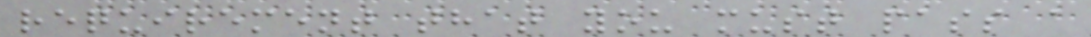requirement that you must pass a
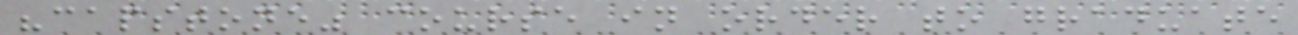"capstone" course in order to graduate
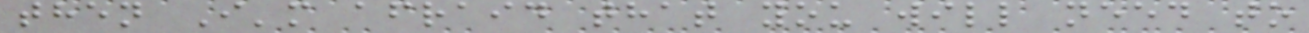then I'm afraid that you will need to
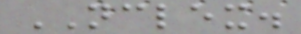NCLEX.
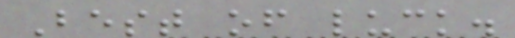Best of luck.
